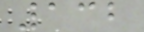132
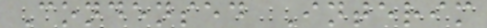Condensed Interim
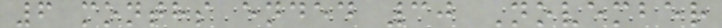6 months ended 30 November
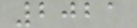2021
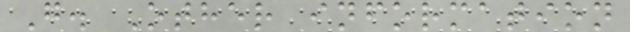G. Other information
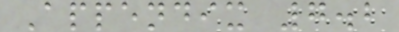Appendix 7.2
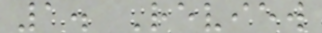1. Review
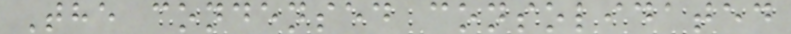The condensed consolidated
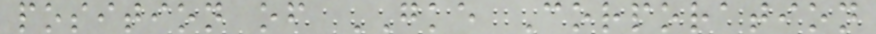position of GKE Corporation
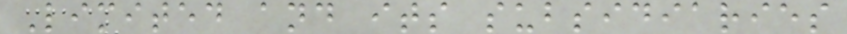Limited and its subsidiaries
